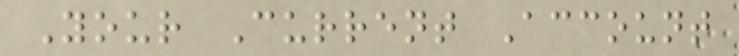Your Current Account
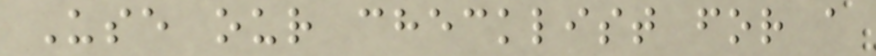Use our checklist for a
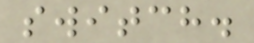switch.
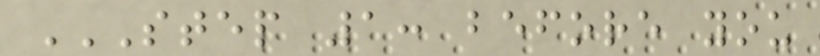STEP 1: BEFORE YOU
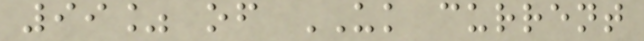99% of UK current
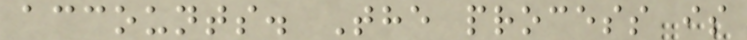accounts. The process is
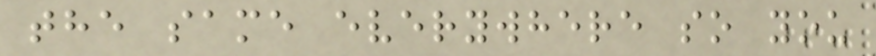the same everywhere so you
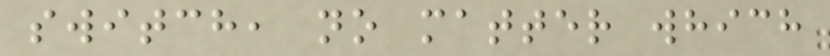switch, no matter which
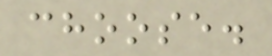choose.
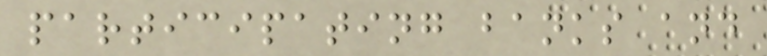participating banks and
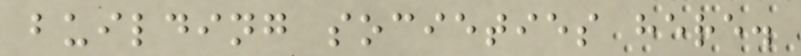building societies here.
